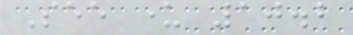See under 10.2
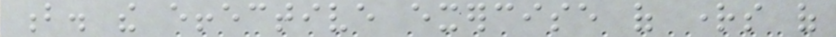b. the effective exercise of rights of
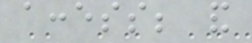access; and
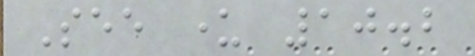See under 10.2
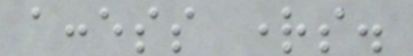access rights.
